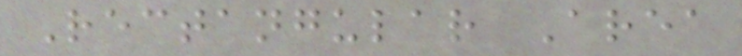Rectangular Area
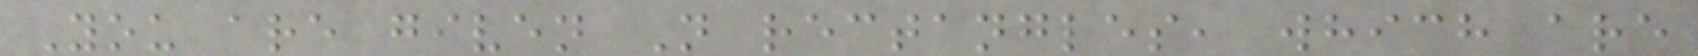You are given N rectangles, which are
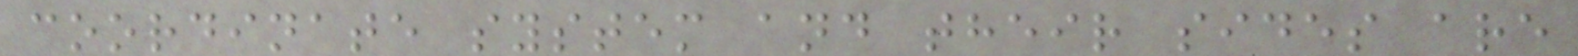coordinate system and their sides are
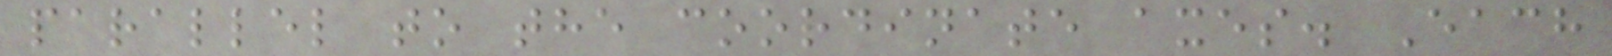parallel to the coordinate axes. Each
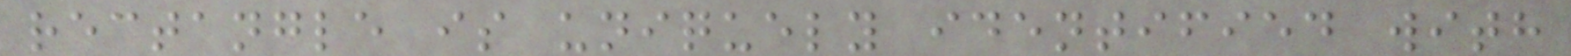rectangle is uniquely identified with
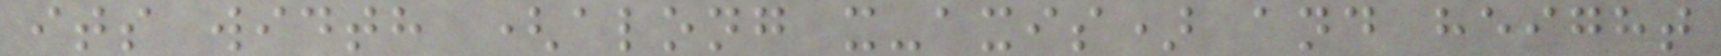its width (along x-axis) and height
